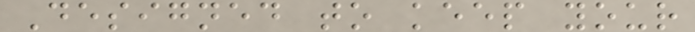Designed to keep your
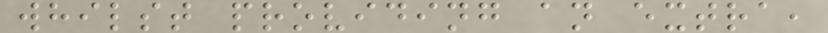whilst providing an extra,
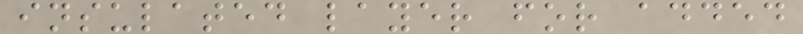insulated layer for added
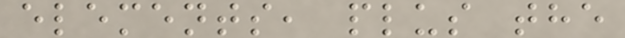elements, plus the
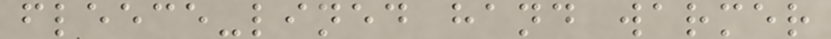fleece-lined hand warmer
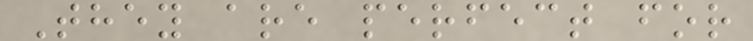They are perfect for
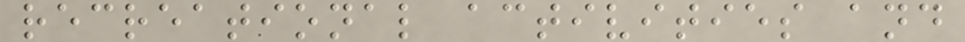recreational activities and
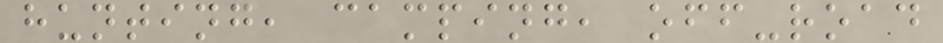hunting, camping, off-road
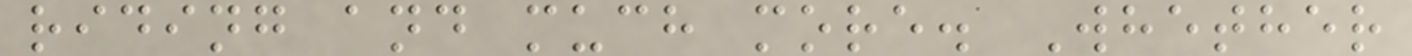riding and much more. Whether
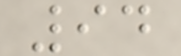94
